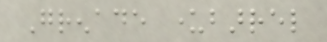Grenade underbarrel
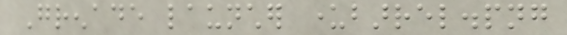Grenade launcher underbarrel.png
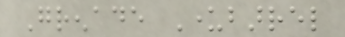Grenade Underbarrel
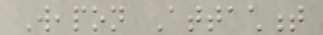Weapon Attachment
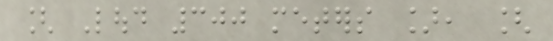[ Loud 300 meters ], [
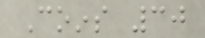Coins 30
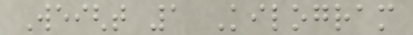Weight 1 Kilogram
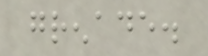grenade.
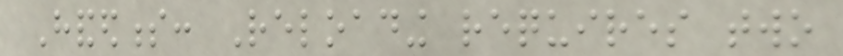Handedness: Reloading requires two
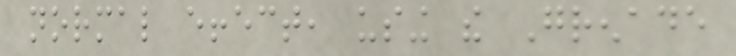normal effect, using the Grenade
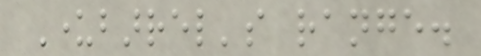Underbarrel's range.
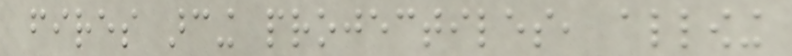fires arcing projectiles, allowing
